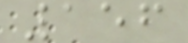156
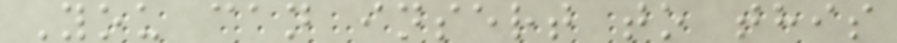You can insert to this
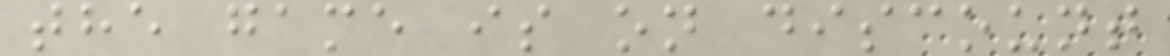the game is on discount
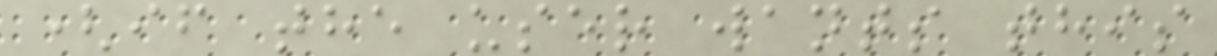(if the user wants this
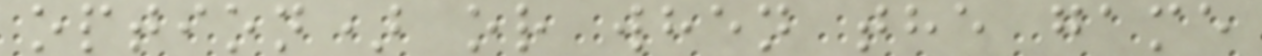option) or when the game
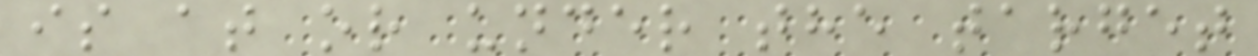is at or under the target
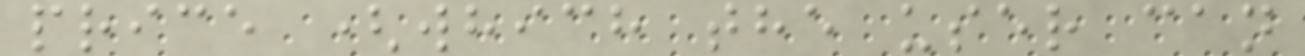price (which the user can
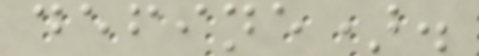define).
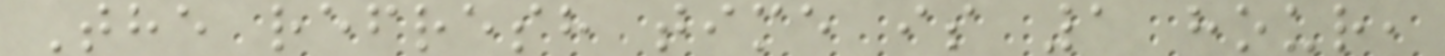The refresh time is 1 hour,
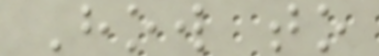How to
